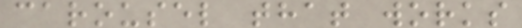carousel that works
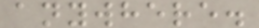anywhere.
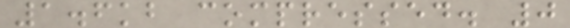1.6kb compressed. 0
